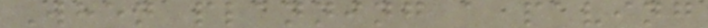When planning a paving
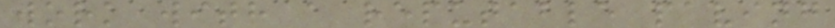work with a reputable paving
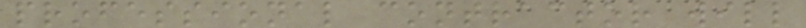professional contractor will
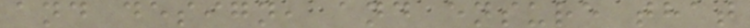and design, and ensure that
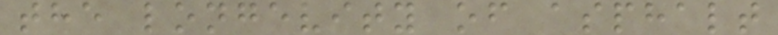the longevity of asphalt
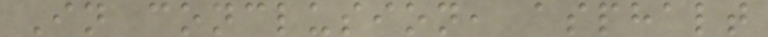In conclusion, asphalt
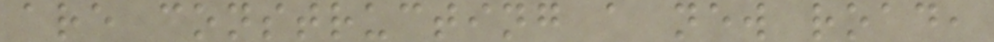are constructing a new road,
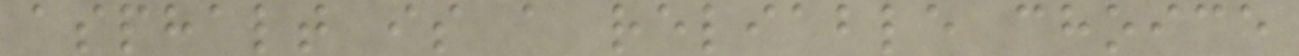asphalt is a reliable choice
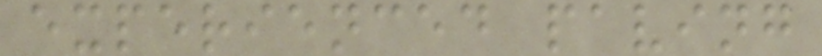experienced paving
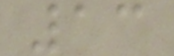13
